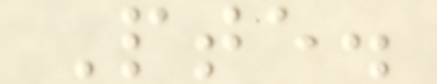Pte.
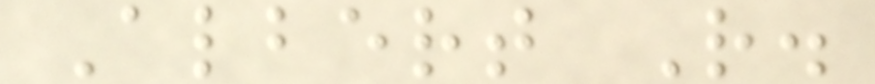Albert R.
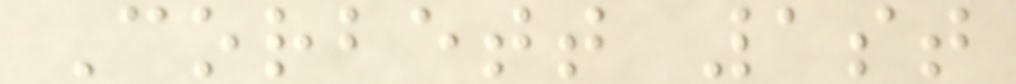Corbett 1st
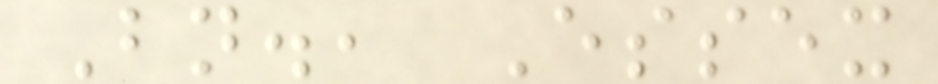Bn., Essex
